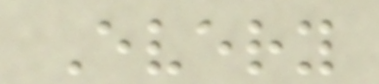Every
